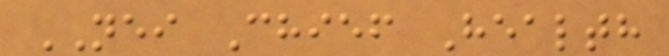NEI Chief Health
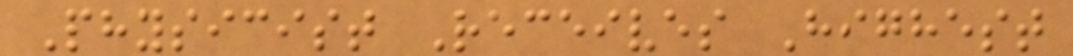Physicist Receives Highest
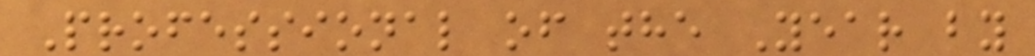Professional of the Year by
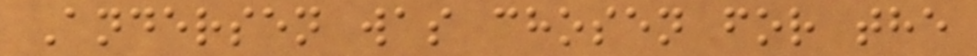Andersen was chosen for the
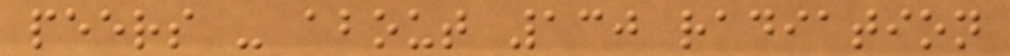peers - about 130 radiation
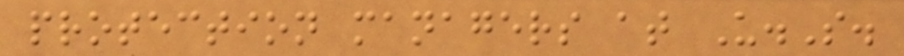protection managers at U.S.
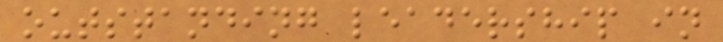outstanding leadership in
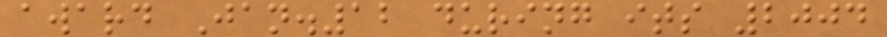award Jan.12 during its 2004
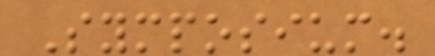Symposium.
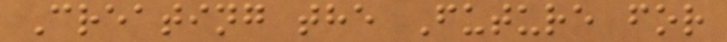Creating the Future for
